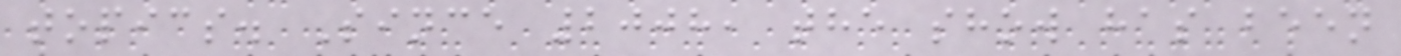topics. Since 2008, the show has been
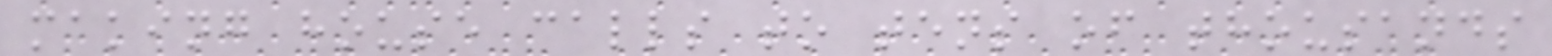making house calls to tens of thousands
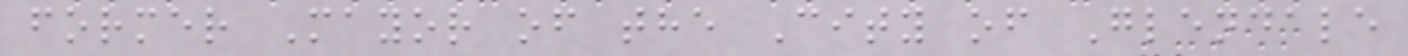former Mayor of the City of Glendale
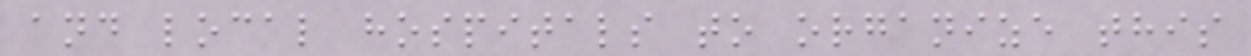and local hospitals to organize this
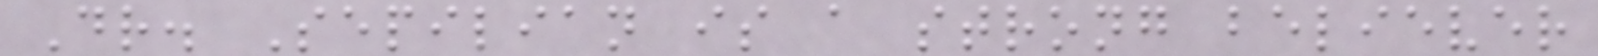Dr. Sepilian is a strong believer
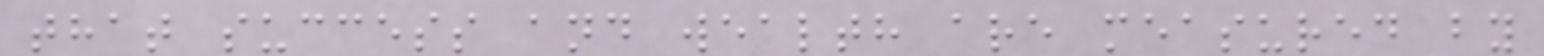that success and wealth are measured by
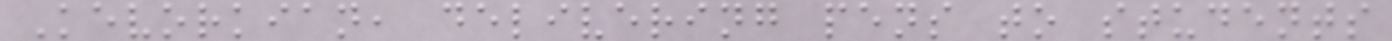Kevorkian, delivering pens to students
